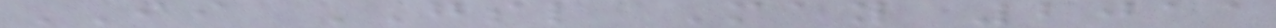II GSL May 2011
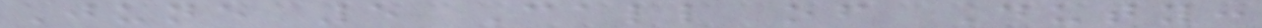June 5 Call of Duty:
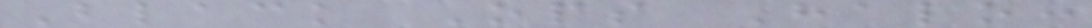Black Ops Halo:
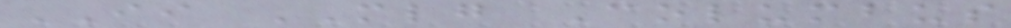II MLG Columbus
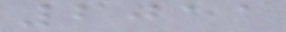2011
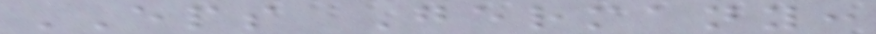EPS Germany:
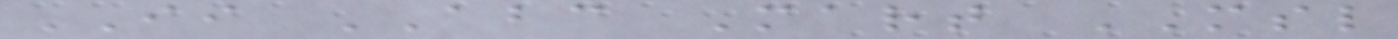II ABC Mart MSL
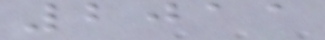2011
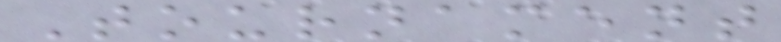Tournament
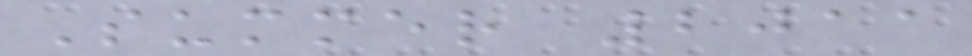Summer 2011
